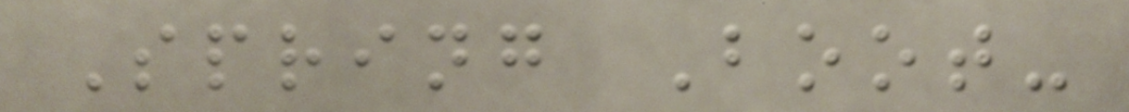Spring Boot-
